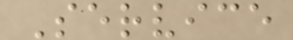Service
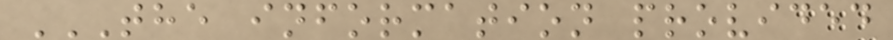THE INFORMATION PROVIDED
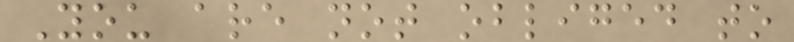You are not obliged to
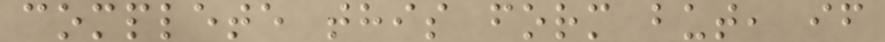complete this form but, if
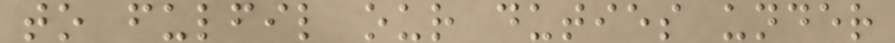to fulfil our duties under
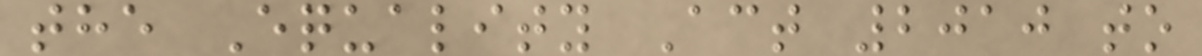the Equality Act 2010 to
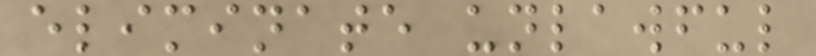eliminate unlawful
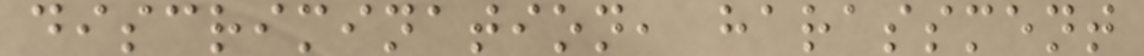discrimination, harassment
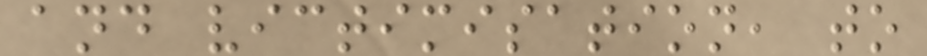and victimisation, to
